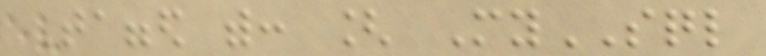Tagged with: [ MySQL
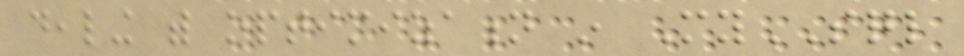dealing with optimization in MySQL
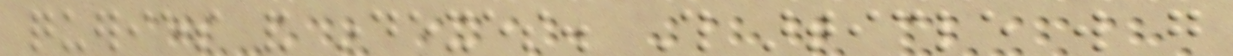queries and indexes. This article will go
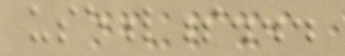usefulness...
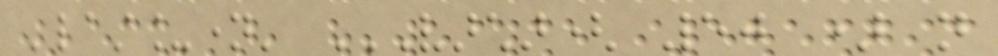'last_name' VARCHAR( 50 ) NOT
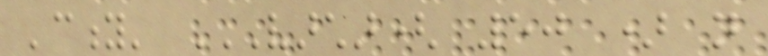'city' VARCHAR( 50 ) NOT
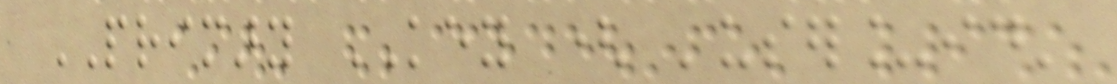PRIMARY KEY ( 'user_id'
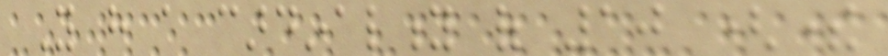You have a cardinality of 10 (there
